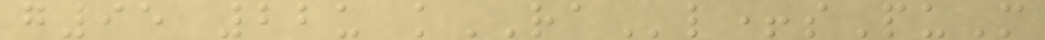g95 22u kRAl+sPuM
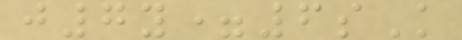j7y=6sK
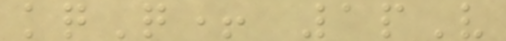kqQ+ 1pV
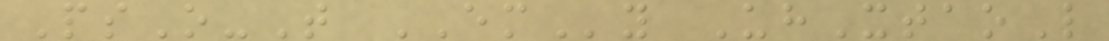PsO-T EMy UhXtaoL
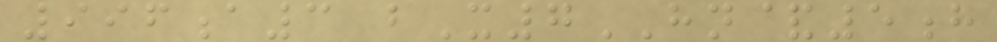996a3 bX7HN&5h
